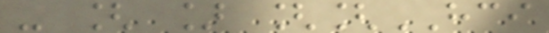- [ ] [[HCI
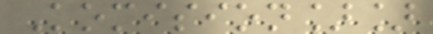Komision]]
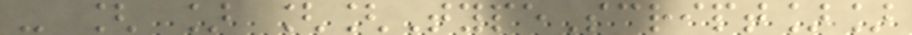- [ ] [[TypeScript]]
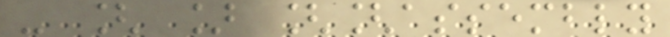- [ ] [[assembly
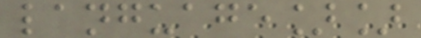language]]
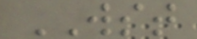WST
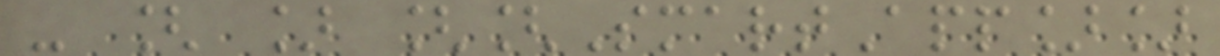- [ ] [[SmartApp]]
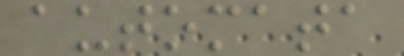automata
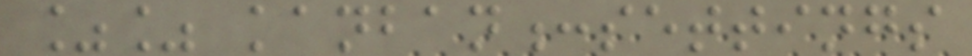%% kanban:settings
